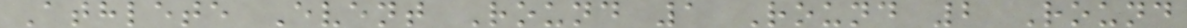Athlete Event Round 1 Round 2 Round
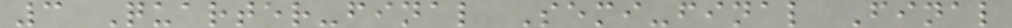3 Quarter-final Semi-final Final
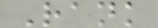Rank
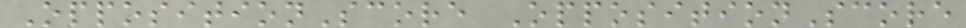OppositionScore OppositionScore
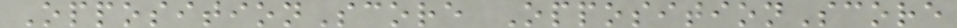OppositionScore OppositionScore
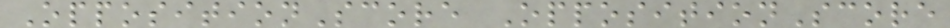OppositionScore OppositionScore
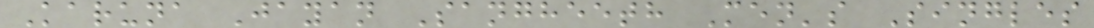Karuna Jayan Sangheeth Men's Singles
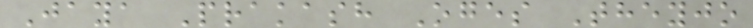Jaya Prakash Oges Theyjo
